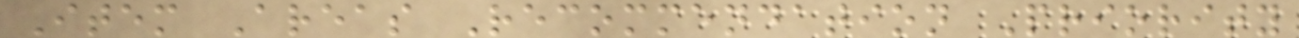Item Areas Recommendation Priority
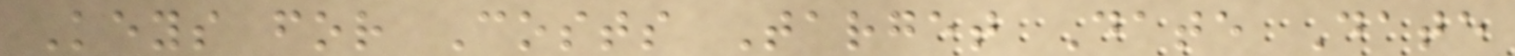Keys for Costs Target Date Date
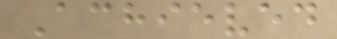Achieved
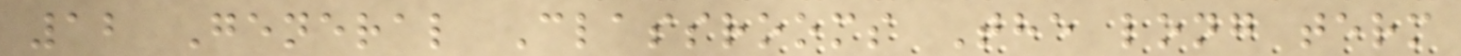12 General Classrooms The long term
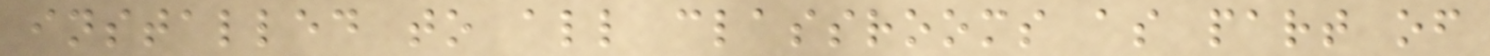installed to all classrooms as part of
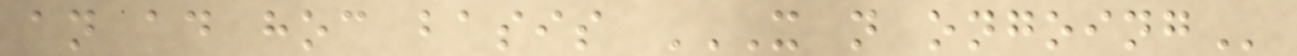an ad hoc basis X N ONGOING
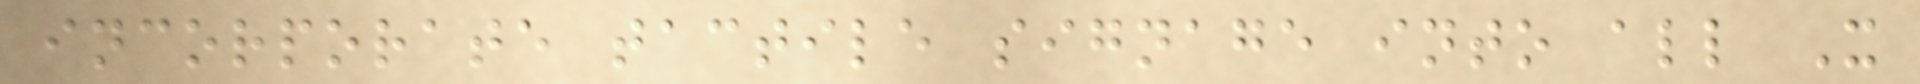incorporate tactile signage into all X
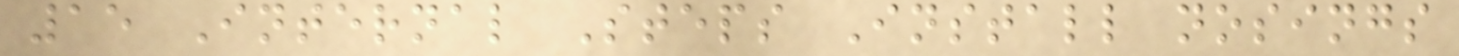15 Internal Steps Install nosings
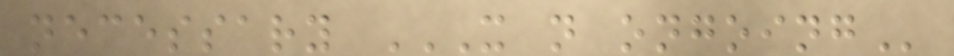necessary X N ONGOING
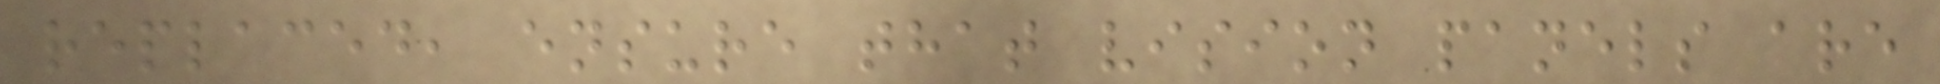replaced, ensure that vision panels are
